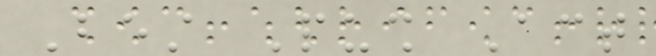Best Push Act
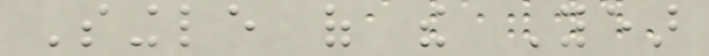Single of the Year
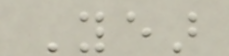Year
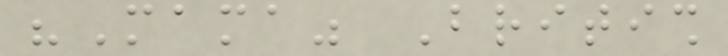"Mama" British
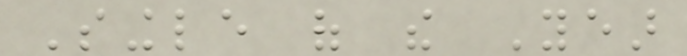Single of the Year
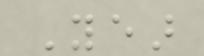Year
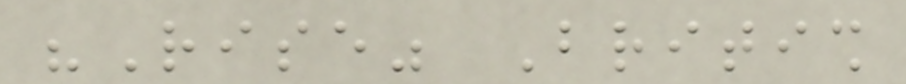"Rise" British
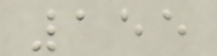155
